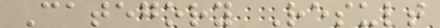Category Result
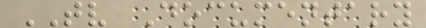TV Documentary
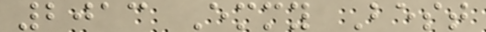2013 Emmy Best
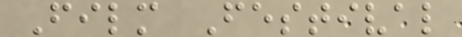Film Festival
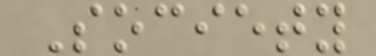Society
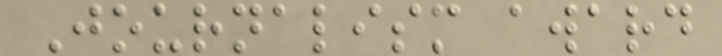Journalism award
